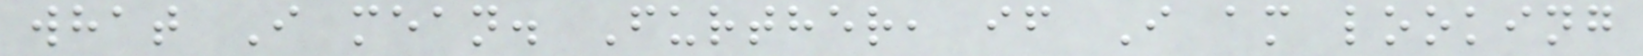what I mean. Further, if I am looking
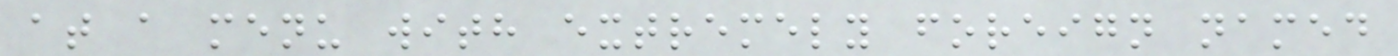at a menu with extremely foreign named
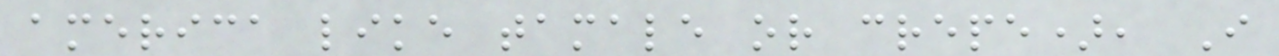america like tamale or crepe), I
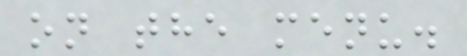on the menu.
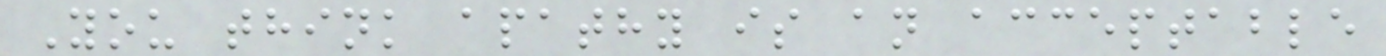You think apathy is an acceptable
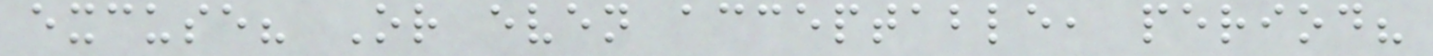excuse? Or even acceptable, period?
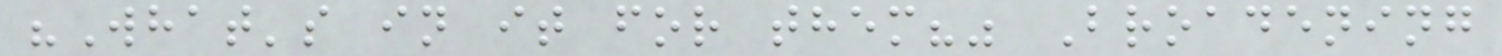"What's in it for them?" Broadening
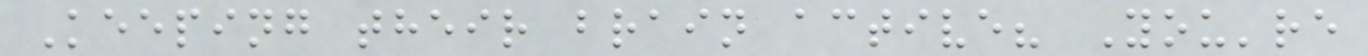Keeping their brain active? You're
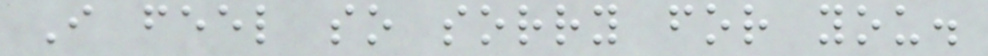I feel so sorry for you.
